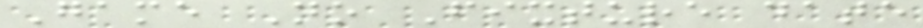Game No Fixture date
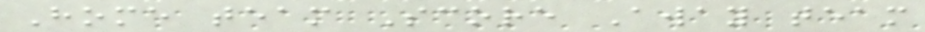Home team Score Away team
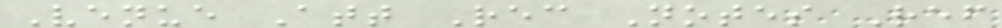Venue Att Rec Notes Ref
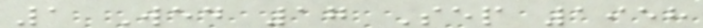1 Wed 17 Sep 1958
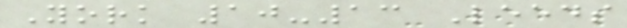York 10-13 Leeds
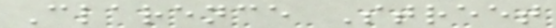Clarence Street
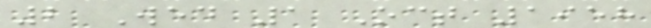2 Wed 1 Oct 1958
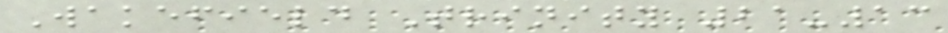Wakefield Trinity 21-13
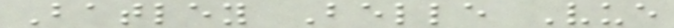Batley Belle Vue
